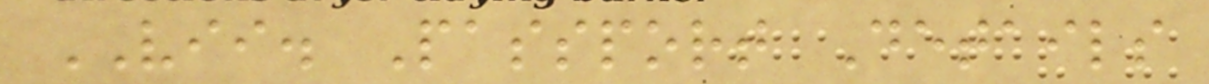VII. Passport Details
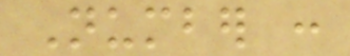Number :
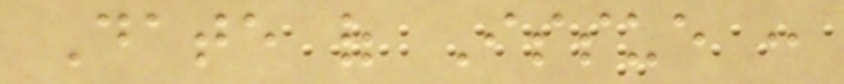Date of Issue :
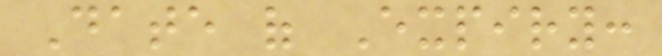Date of Expiry:
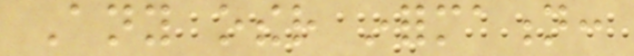Any other information:
